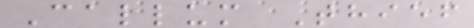Callum Thief
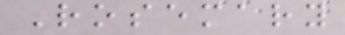Rosemary
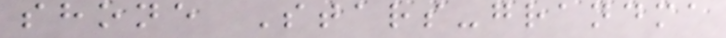shone Stars-grandma
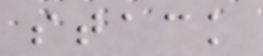stack
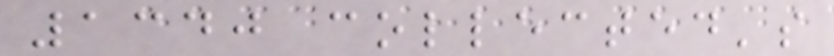1340 collected's
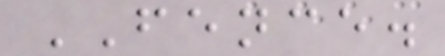FENCE.
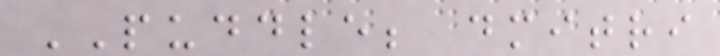PUDDLE; dmitri
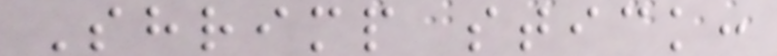Shrimp stick:
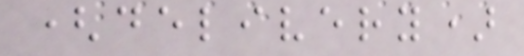(delivery)
